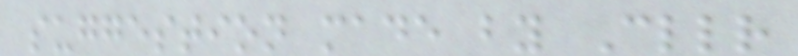suggestion made by Cllr
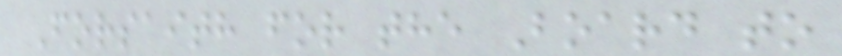Forsaith for the Board to
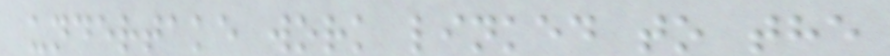undertake work linked to the
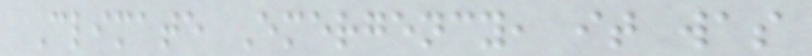Climate Emergency, it was
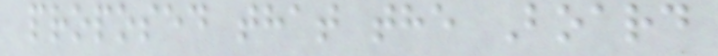proposed that the Board
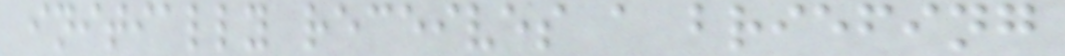initially receives a briefing
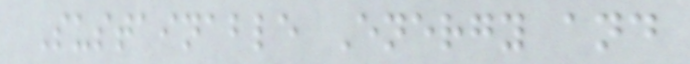Sustainable Energy and
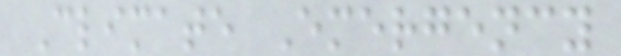Climate Emergency
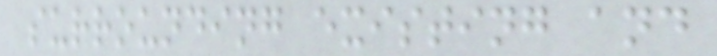surrounding existing and
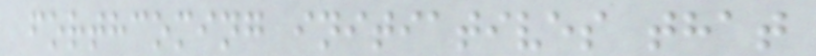forthcoming initiatives that
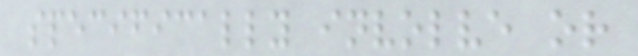specifically involve or
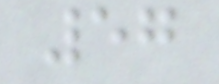57
